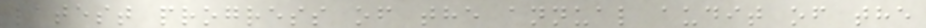latest progress of the annual audit of the
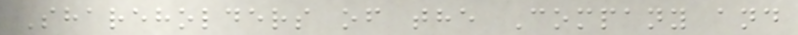Shareholders of the Company and
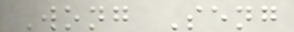Wong Seng
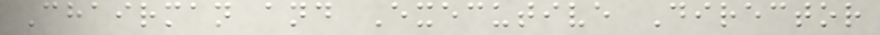Chairman and Executive Director
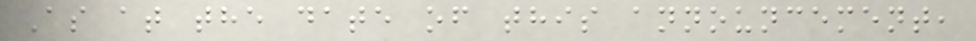As at the date of this announcement,
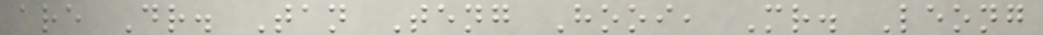are Dr. Tan Teng Hooi, Mr. Leong
